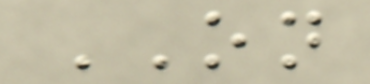ON
